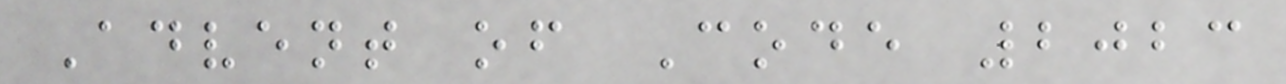Advent of Code 2023
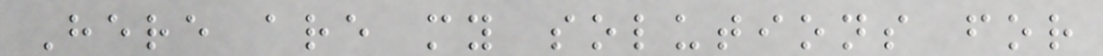Here are my solutions for
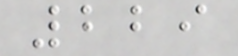229
